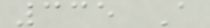335 A
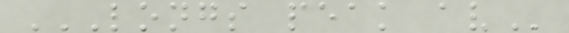LONGS PEAK AV
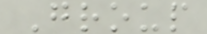Group
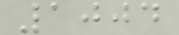1004
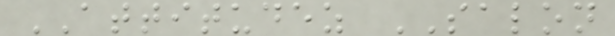ATTITUDEZ SALON
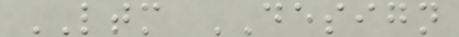LTM DESIGN
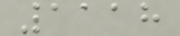1118
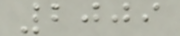2009
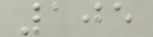105
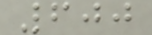600
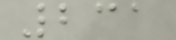231
